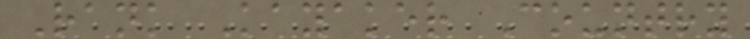Rank Kayaker Country
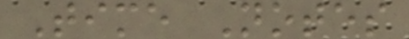Time Notes
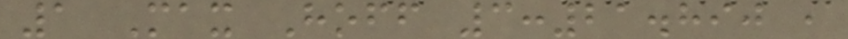1 Max Hoff 3:21.890 ,
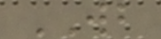WB
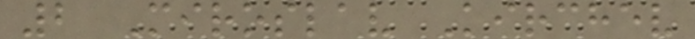2 Miroslav Kirchev
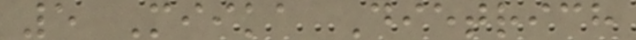5 Miika Dietrich
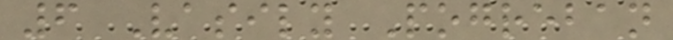6 Vasily Pogreban
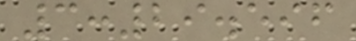3:29.596
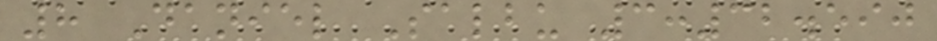8 Daniel Salbu 3:32.590
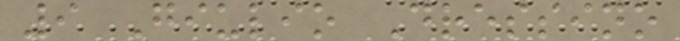9 Giulio Dressino
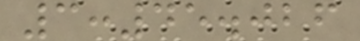3:45.026
